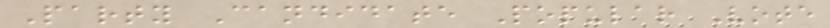Party Candidate Popular Vote
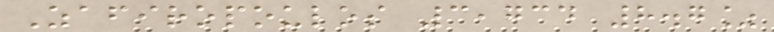Zafiropoulos 3,734 8.7%
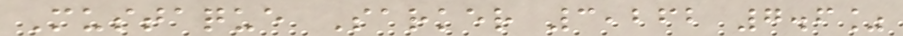Mustaque Sarker 3,262 7.6%
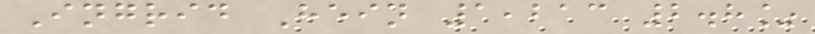Ingrid Hein 1,213 2.8%
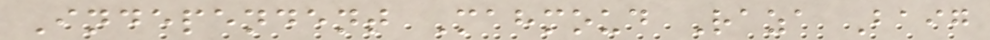Independent Mahmoud Raza Baig
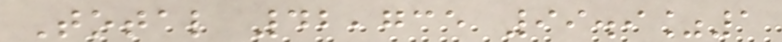Total 42,735 99.9%1
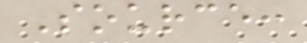Source:
